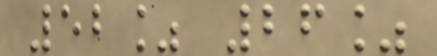52% 26%
